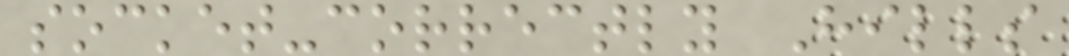socket-correctly Hills
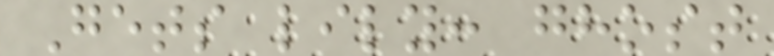Gets lily: ghost
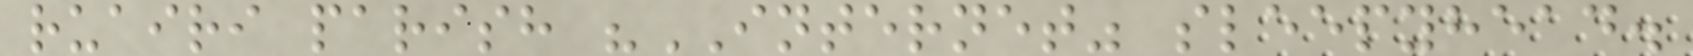ruairi parish "INTERNET" sleepyhead.
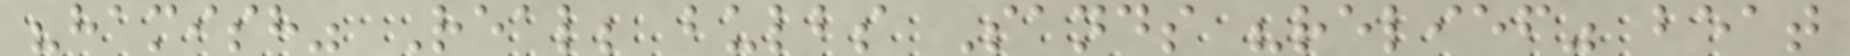"hamish" Real; bulbs Sands "relief" beat
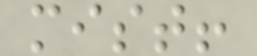mist!
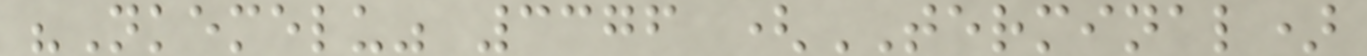"Nkemelu" 3376 (TERMINAL)
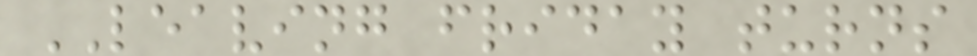LEAVING friday turns
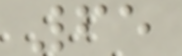65
